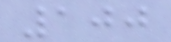100
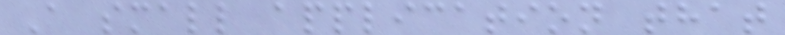A small application that
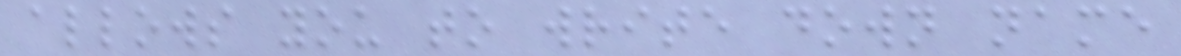allows you to write down name
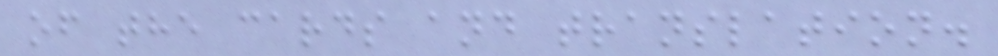of the cards and translation.
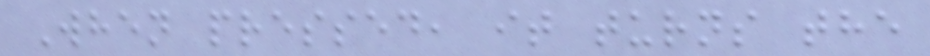When pressed, it turns the
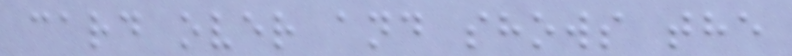card over and shows the
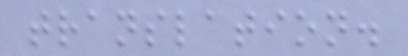translation.
